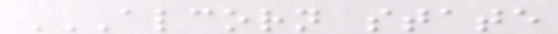ALCORN STATE
